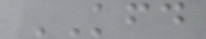KFD
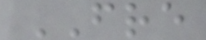FRE
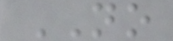NO
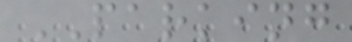PARKING
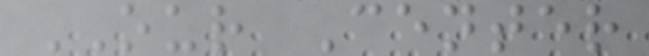OUR Center
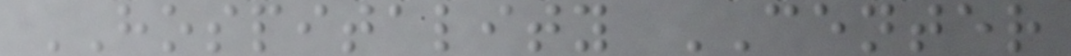HOSPITALITY CENTER
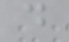d
